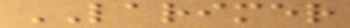LARIMER
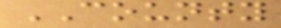COUNTY
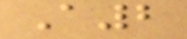A2
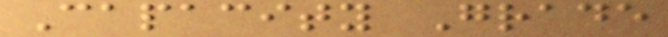Capacity Grade
